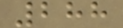288
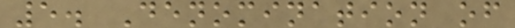5. Denomination of
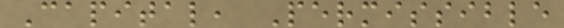Capital, Permissible
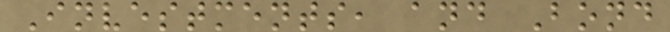Investments, and Bond
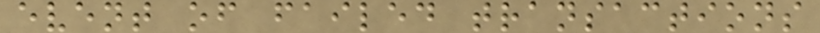event of failed transactions
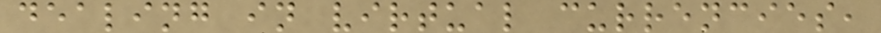dealing in virtual currencies,
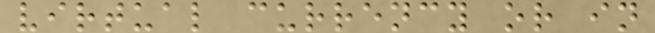virtual currency or in
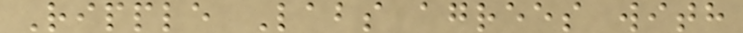Ripple Labs agrees with
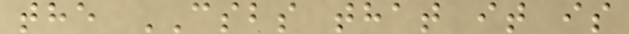the CSBS that it is
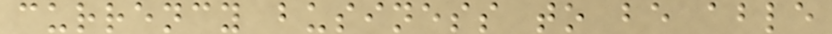currency business to be able
